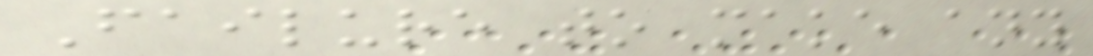Failure to make any
